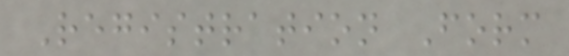Registration Form
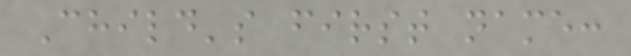Child's first name:
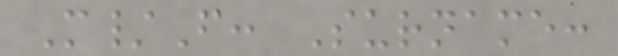M/F: Surname:
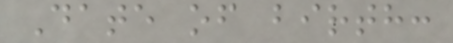Date of birth:
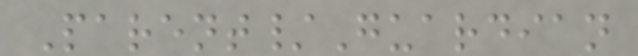Parent/Guardian
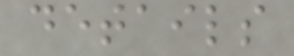details
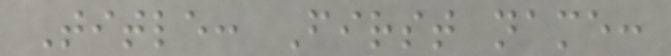Title: First name:
